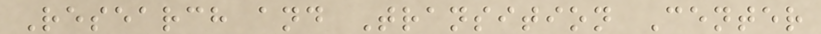Research and Transition Center
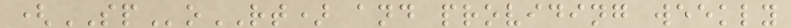(SPoRT) and providing weekly
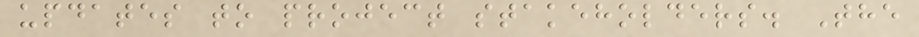updates to project stakeholders. The
